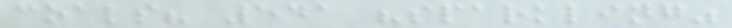coals? 541 "sparkling"
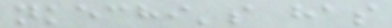nkechi's has
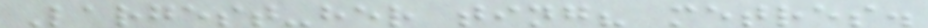Largest-her ting? metres.
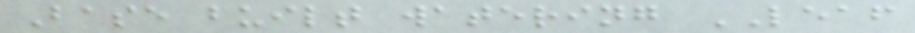Base built watering LEAF
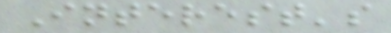Interest's
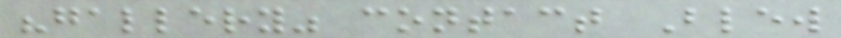"gallery" contact Blew
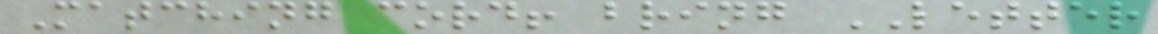Matching cord! bring LETTER
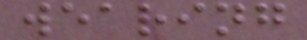wearing
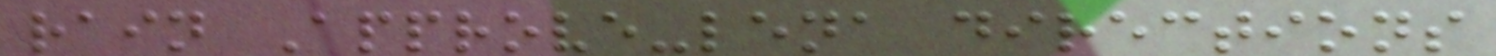rain Approve-lena directions
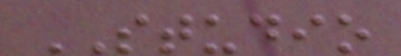STUDIO
